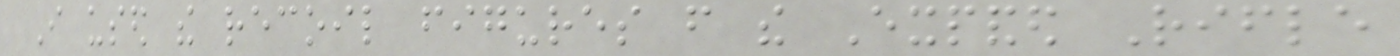I used the recoil figures from the Expanded Rifle
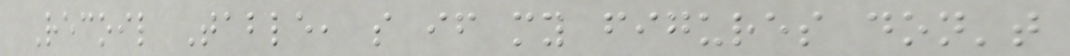Recoil Table, so if my figures don't
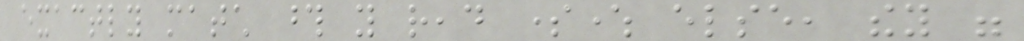exactly match those you read somewhere else, they were
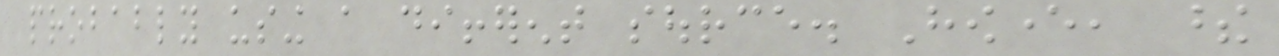probably using a different source. However, these
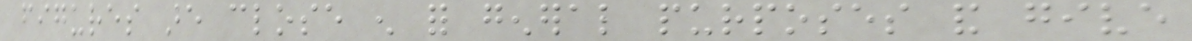figures are close enough for general purposes and give
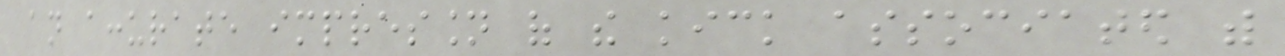an accurate impression of the kick associated with
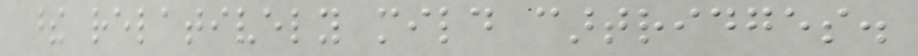these relatively mild cartridges.
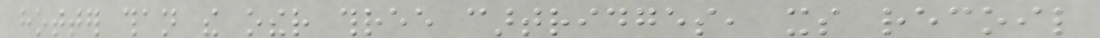hotter than the other three cartridges, its recoil
